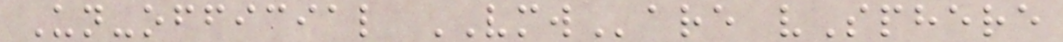Un-official VMWare vSphere
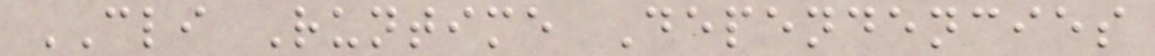CLI Runtime Dependencies
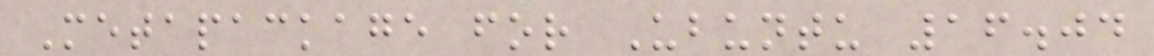Metapackage for Ubuntu 16.04
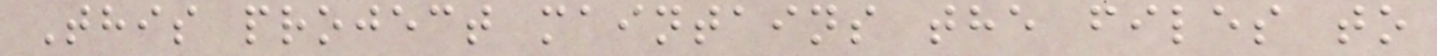This project maintains the files to
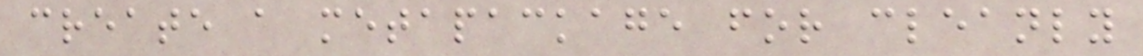create a metapackage for cleanly
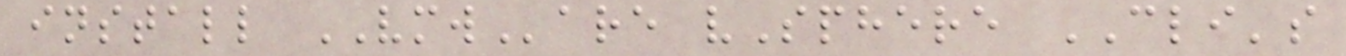install VMWare vSphere CLI's
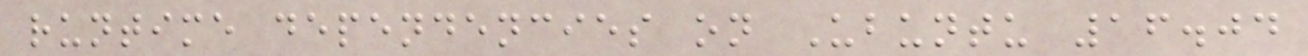runtime dependencies on Ubuntu 16.04
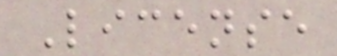License
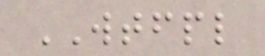WTFPL
